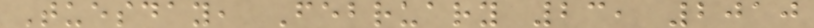Tuesday, February 23, 2010
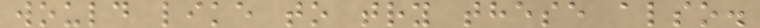would like to try these also.
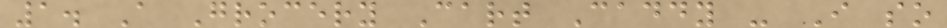1. A Grocery Cart Caddy - I so
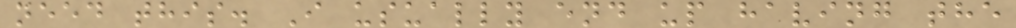need this. I usually end up having the
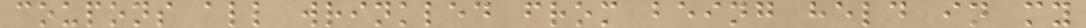coupons all wrinkled from being held in my
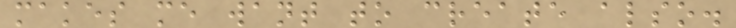makes me want to create also.
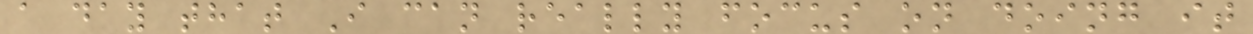a day that I can really focus on doing it
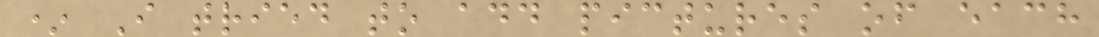* I tried to add pictures of each
